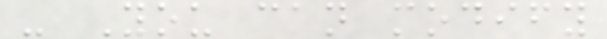- You can modify
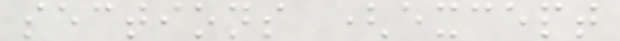sections (except
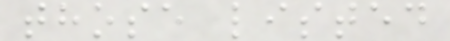those listed
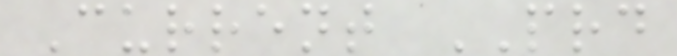Current PRD
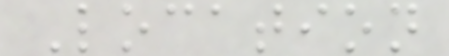Location
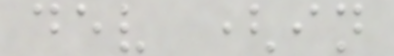dev (in
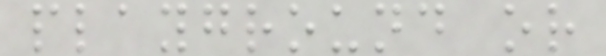playground or
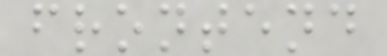frontend
